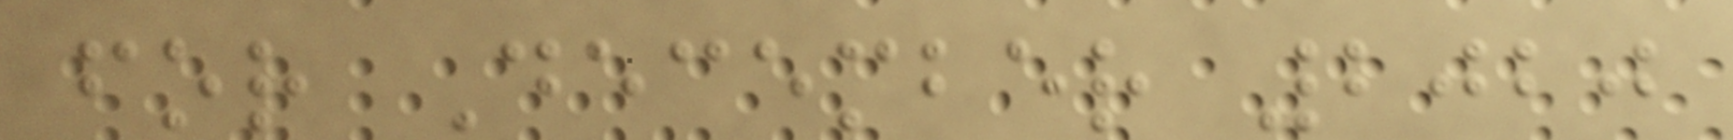for December 2020
